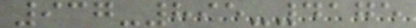937-895-4175
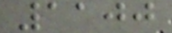1100
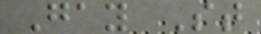Gay St
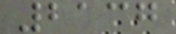2137
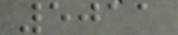5011
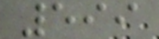599
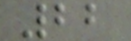22
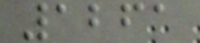1261
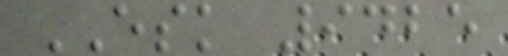ESK 9425
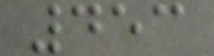453
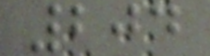204
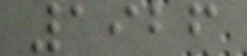1926
